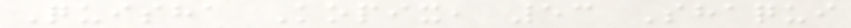Quisha Kopix, 53 Shaqui
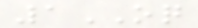1OQ
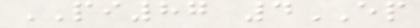PI87 4EP
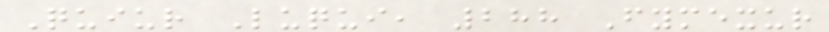Quiur Luqui, 288 Fymexur
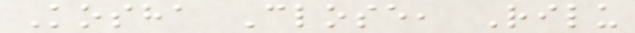Kosha Close, Rilu
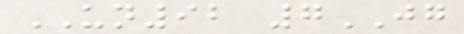UN92 7JG
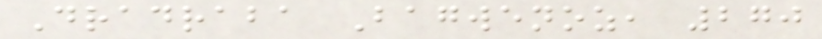Dradraba Bagwenoz, 270
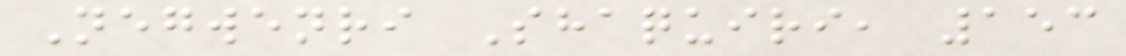Negwenri Shaquiri, 153
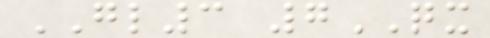GL3 7QX
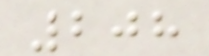208
